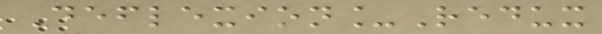Deflexion_Redux
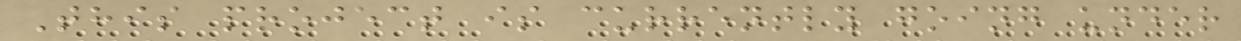This project is currently going under
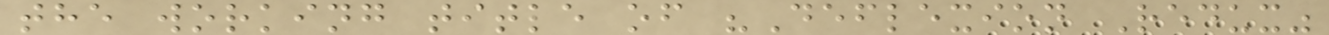the working title of "Deflexion Redux"
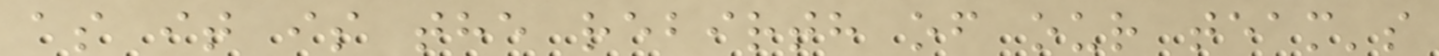as it is the rebirth of our team's
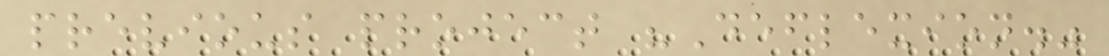previous project "Deflexion."
